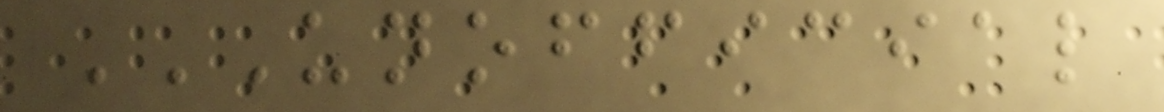UNOFFICIAL
